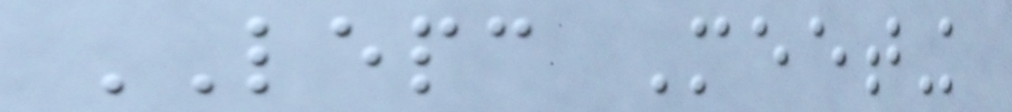LEPC Meeting
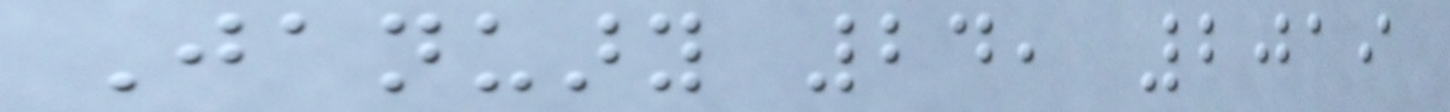January 24, 2019
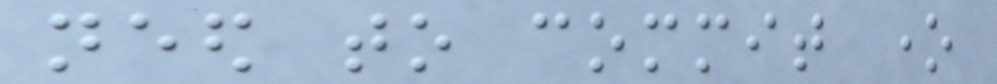need to commit one
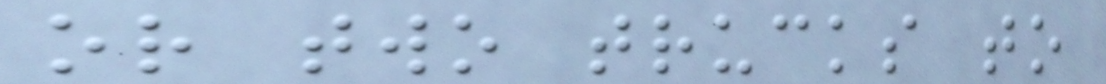or two trucks to
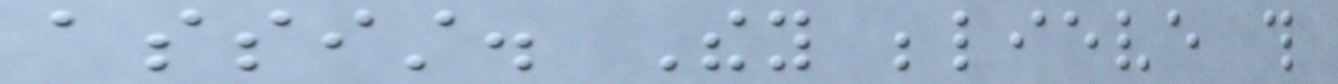assist. They believe this
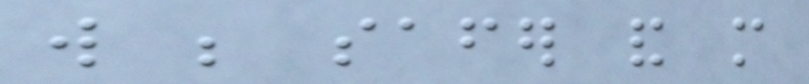will be safer and more
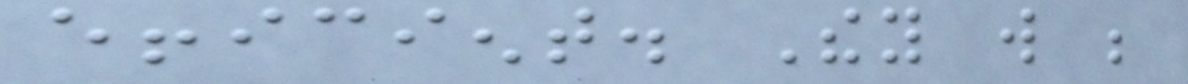efficient. They will be
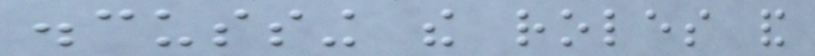discussing the roles and
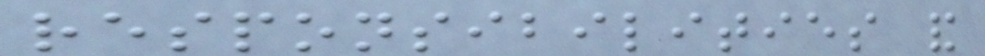responsibilities and
